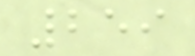259
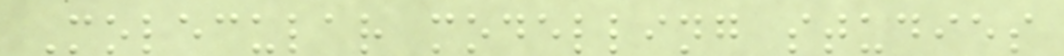Molecular modelling studies
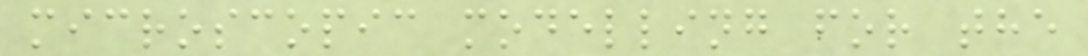microscopic modelling for the
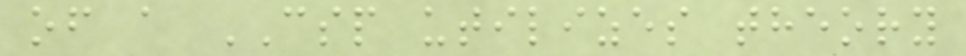of a CSP utilizes theory
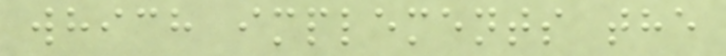which implements the
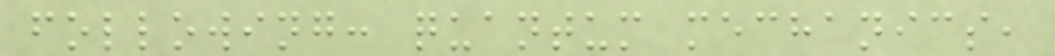following: quantum mechanics,
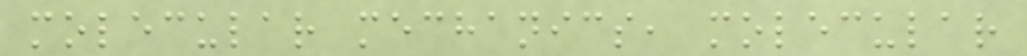molecular mechanics, molecular
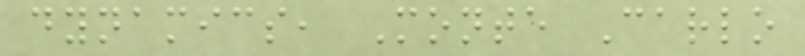dynamics, Monte Carlo
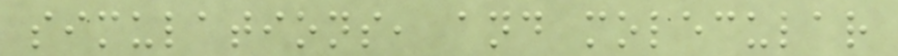simulations, and molecular
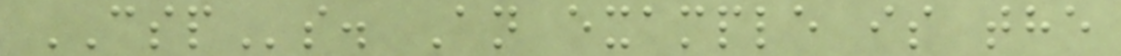CSPs. An example is the
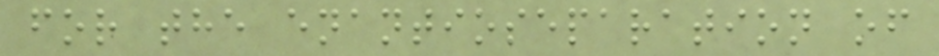for the enantioseparation of
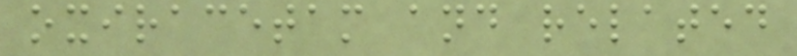oxiracetam and related
